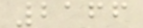2166
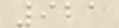921
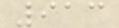913
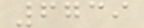6739
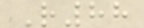R88
